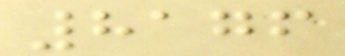8176
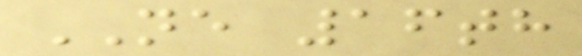NE 16th
